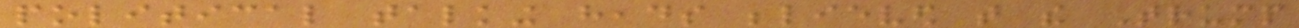political talking heads believed that the Trump
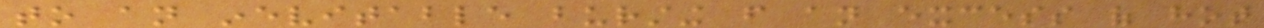to an inevitable bursting from an excess of hot
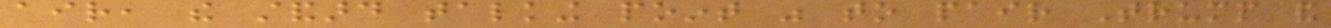air, the standard talking point was to pair Trump and
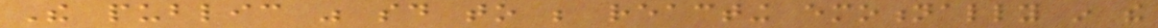The public was said to be reacting emotionally in the
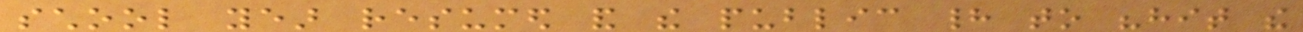school year resumed and the public had to "hit the
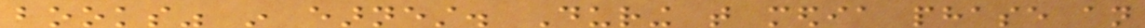books" in earnest. During that media phase an
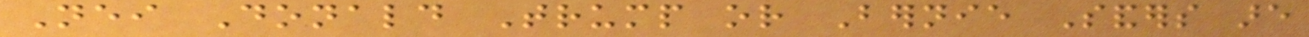Neither Donald Trump or Bernie Sanders are
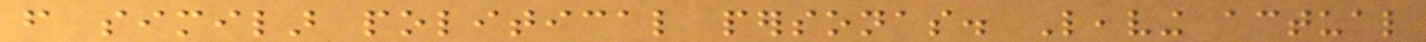from similar political personas. Leaving actual
